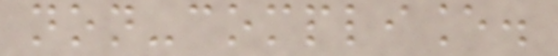non-compliance.
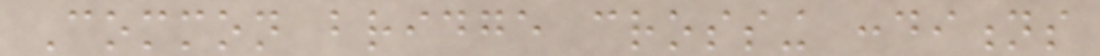Common bridge crossing conditions
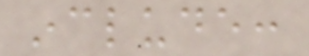include:
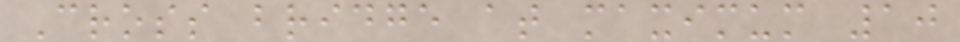Cross bridge at maximum 10
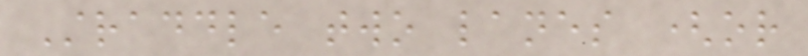Straddle two lanes (or
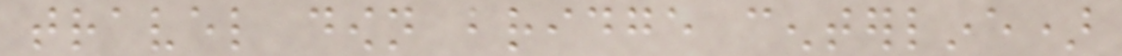travel down bridge centerline)
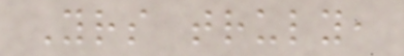Yours truly,
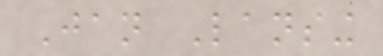Jan Lansing
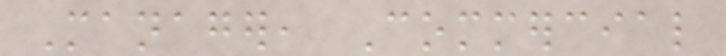Manager, Commercial
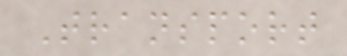Transport
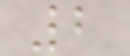2
